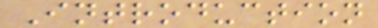Introduction
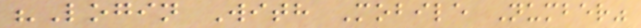"Login With Mobile Number"
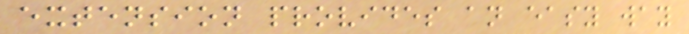extension provides an easy way
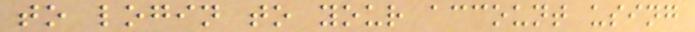to login to your account using
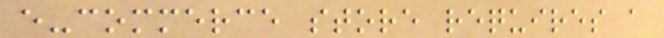e-commerce store requires a
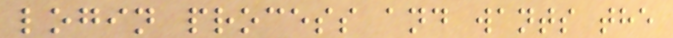login process and wants the
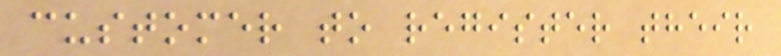customer to register their
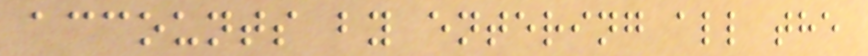accounts by entering all the
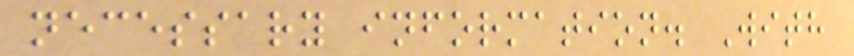necessary information. With
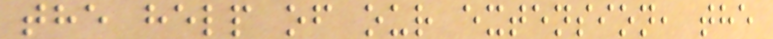the help of our extension, the
